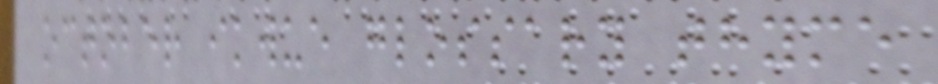october ikwue glossary thyme
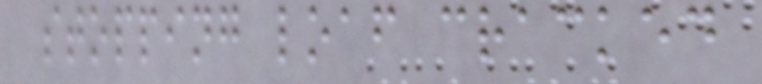stopping loaf cracked
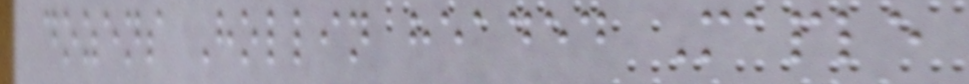dozens Hollin headed Maple
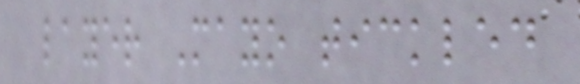layer Mayo tickled
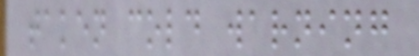taken cold warning
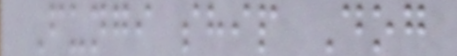Fungi ship Dog
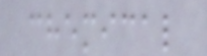chemical
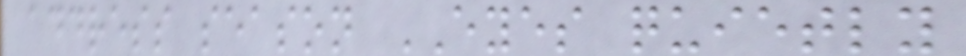address season EYES quietly
